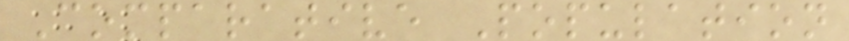Comparative Population
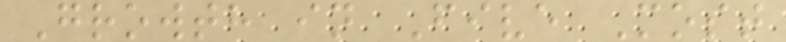Growth in Five Most
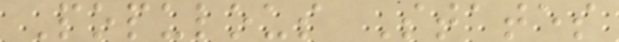Populous States
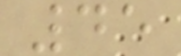45
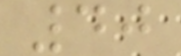40
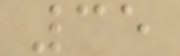35
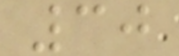30
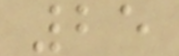25
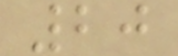20
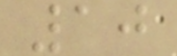10
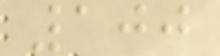100
